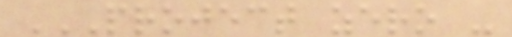PROJECT ZERO -
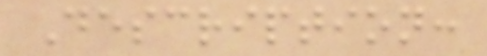Description:
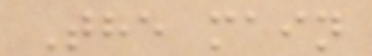The main
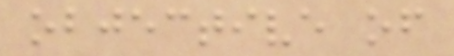objective of
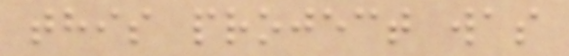this project was
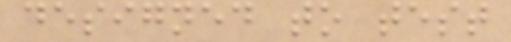designed to test
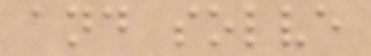and solve
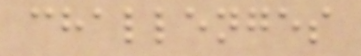challenges
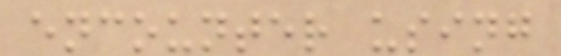encounter using
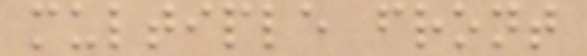multiple front
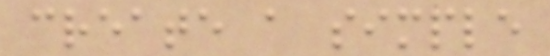create a simple
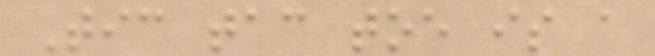Tic tac toe is a
